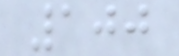100
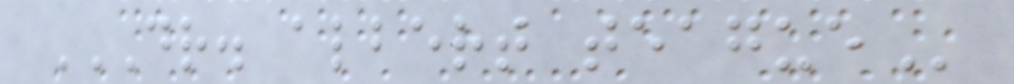DR. ALBERT TEAGUE
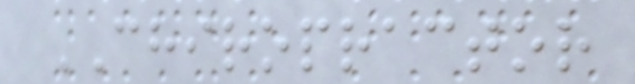CHIROPRACTOR
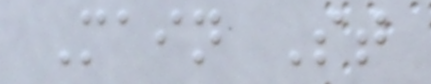Main St
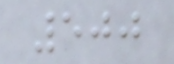500
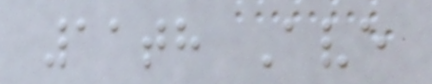11th Ave
